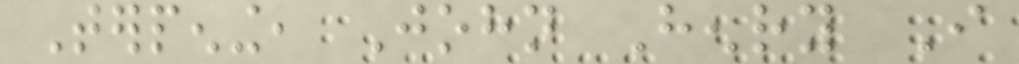Terpening, John Henry I
